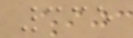335
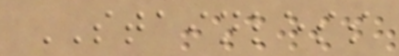STAINLESS
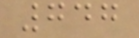747
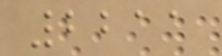2211
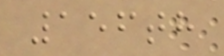156th
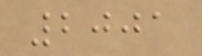2001
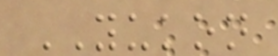YUKON
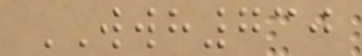WWH730
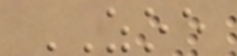ZOE
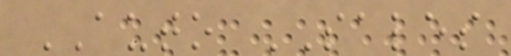AUTO SALES
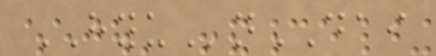HYUnDAI
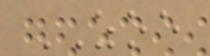ZOE
